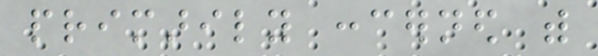primarily concerned with
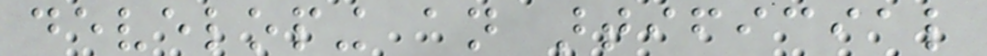developing an artificial
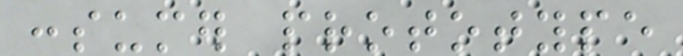consumer prototype
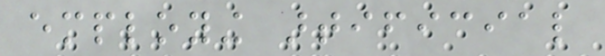employing artificial
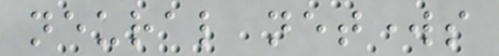neural networks
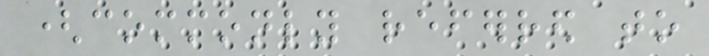(commonly referred to
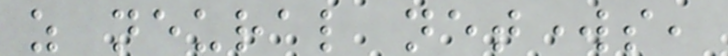as neural networks,
